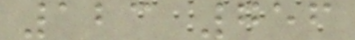123 756
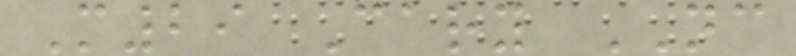M29 Cary NC
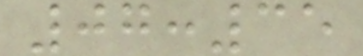07:35
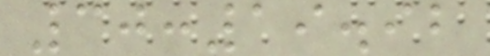30:19.92
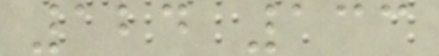124 133
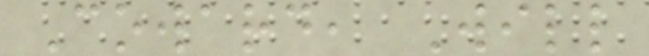Coward, Will
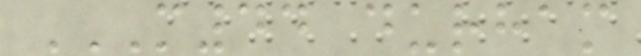M44 DURHAM
